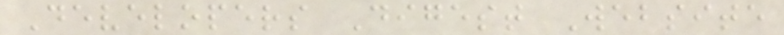Developers Digest Website
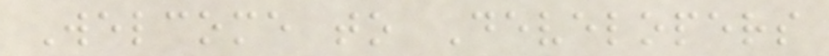Welcome to Developers
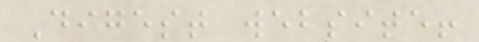Digest website!
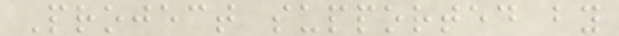Project supported by
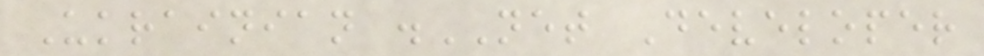Ukrainian .NET Developer
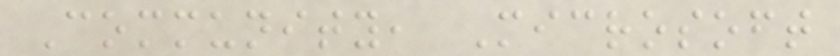Community, Microsoft
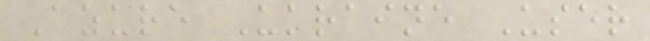Azure Ukraine User
